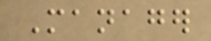Manager
